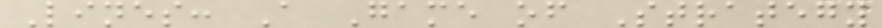Lines: A Game of Strategy
